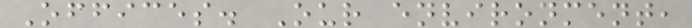Offices. Our environment,
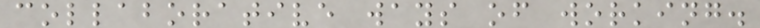collaborative ways of working.
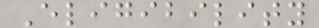Eligibility
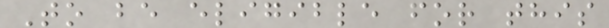To be eligible for this
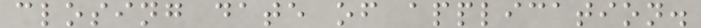closing date of application.
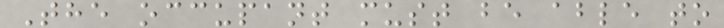The occupant must be able to
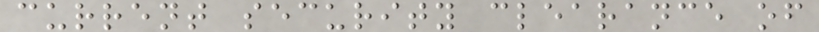current security clearance of
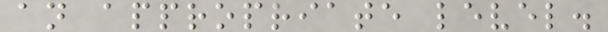an appropriate level.
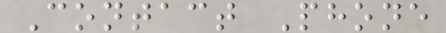Contact Phone
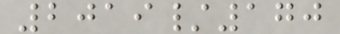2019/170
